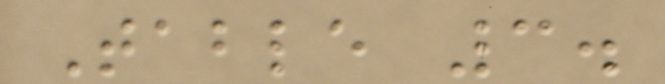Table 3.
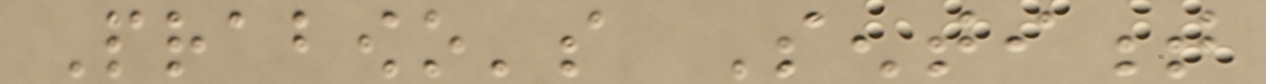Prabowo's Sentiment
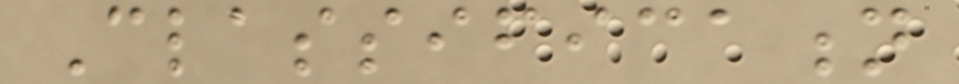Classification
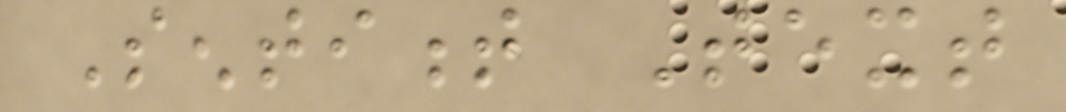Sentiment Text
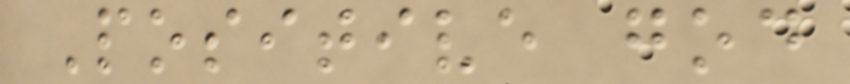Positive god
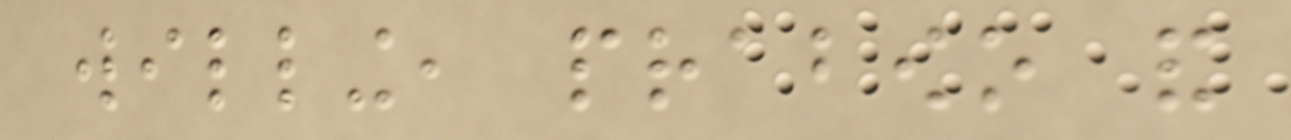willing, prabowo and
